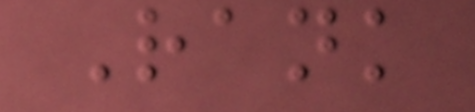Rank
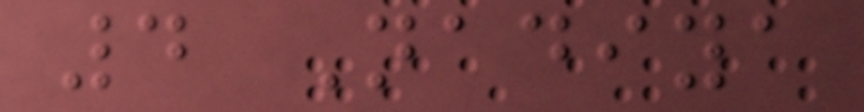4 Nadiya
